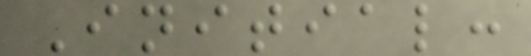Initial:
